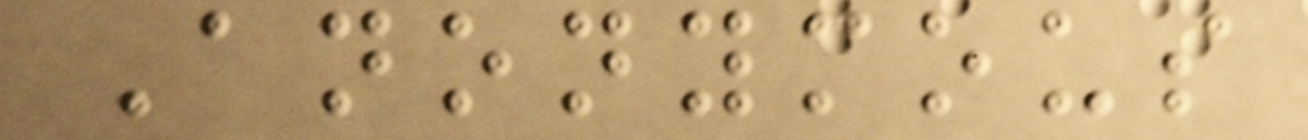Anonymous
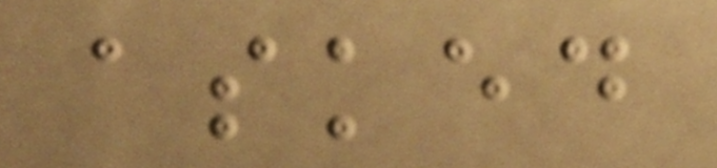asked
